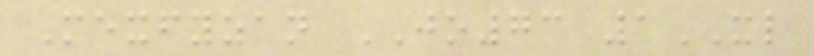Mexfyzan JO73 1XL
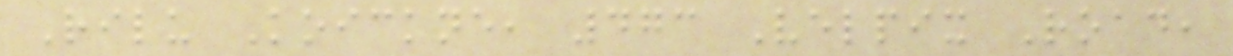Rilu Koickne, 473 Velpix Road,
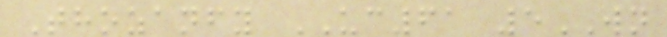Thozanfy UC61 5WN
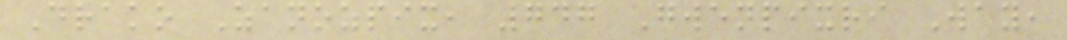Drako Zanozpix, 747 Gwenpixri Way,
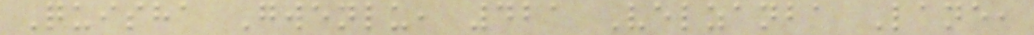Quisha Gwenlu, 421 Velzanba Lane,
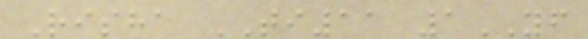Risha TI11 1YF
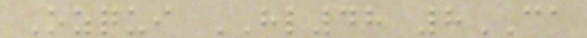Ozqui HL48 8CA
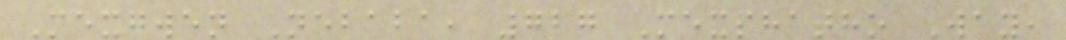Mexgwen Nebaba, 727 Mexshatho Way,
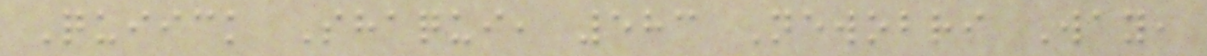Quiick Shaqui, 583 Newobri Way,
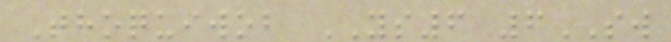Thoquiwob YS6 6SW
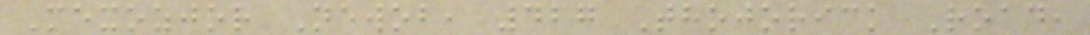Mexozjor Newob, 427 Thojorick Road,
